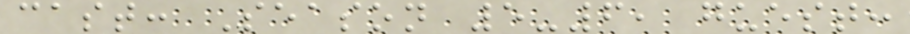cast: Season 5-6, guest:
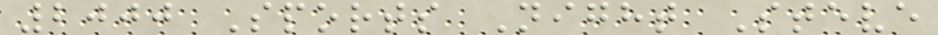2000 Sports Night Steve
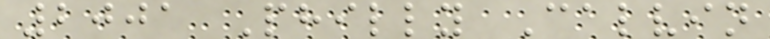2001 Philly Calvin
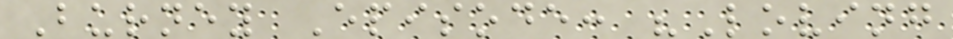Burney Episode: "Loving
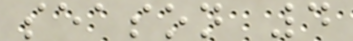season 4
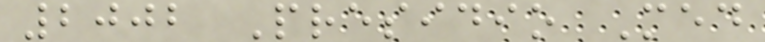2002 Presidio Med
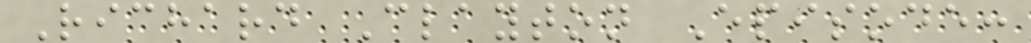Richard Clayton Episode:
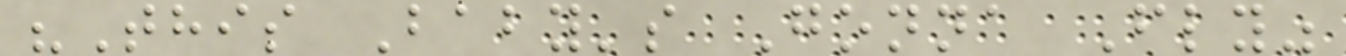"This Baby's Gonna Fly"
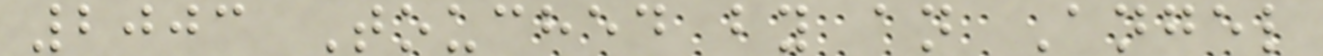2003 Touched by an Angel
